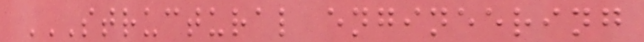STRUCTURAL ENGINEERING
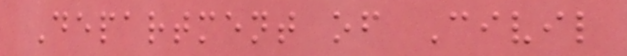Department of Civil
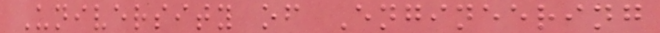University of Engineering
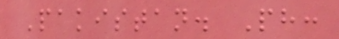Pakistan. Ph:
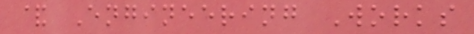& Engineering Works
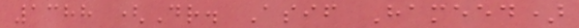1388 (Dr. Asif Hameed)
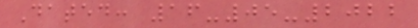Dated: 16-05-2022
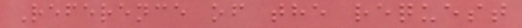Reference of the request
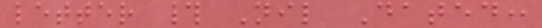letter # Nil Dated:
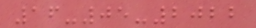16-05-2022
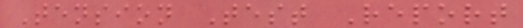Tension Test Report
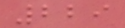229
